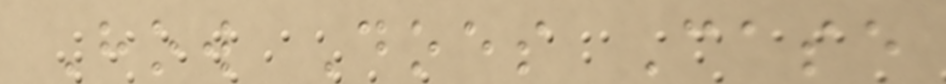How Does Case
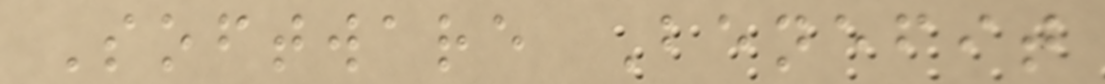Software Benefit
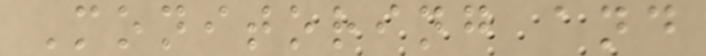Monitoring and
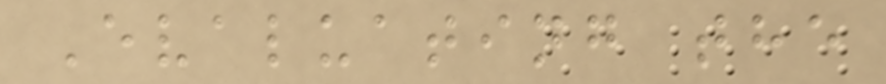Evaluating the
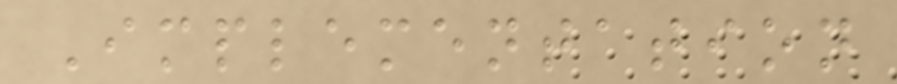Implementation
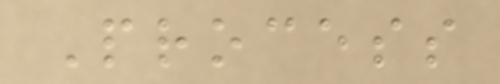Process
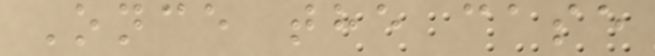Once the case
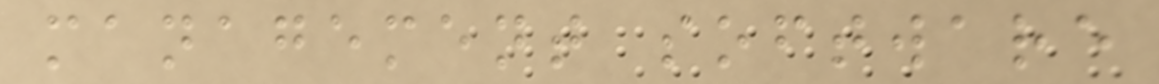management software
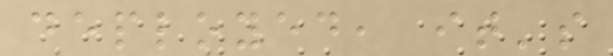deployed, it's
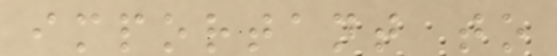important to
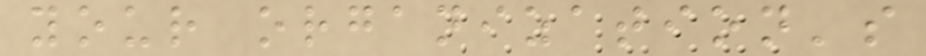your organization's
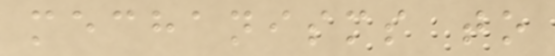mechanisms to
